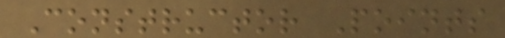Constructor Points
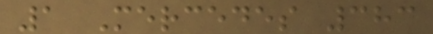1 Mercedes 383
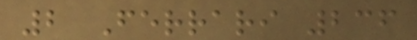2 Ferrari 236
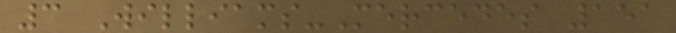3 Williams-Mercedes 151
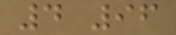4 96
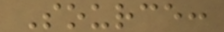Source:
